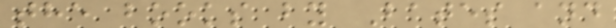the books by Bates and
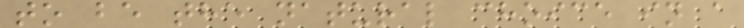to be the natural choice in a
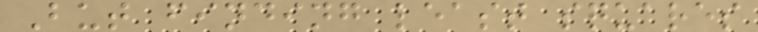But finding least squares
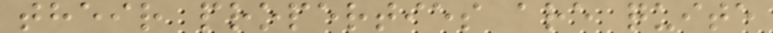their properties are quite
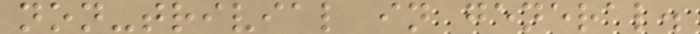non-trivial in general.
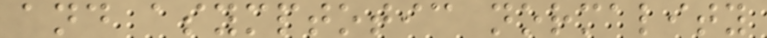and asymptotic normality
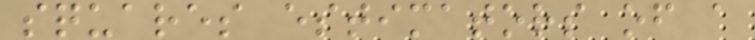squares estimators of a
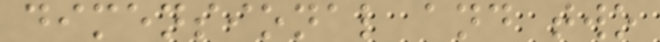dimensional and two
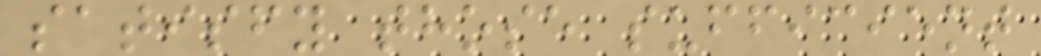satisfy those sufficient
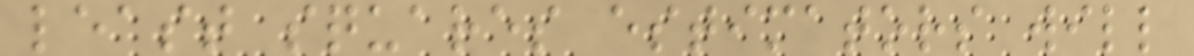least squares estimators will
